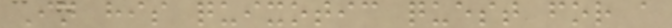In his quixotic quest for a
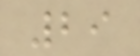29
